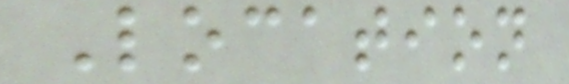Location
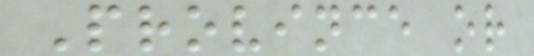Province or
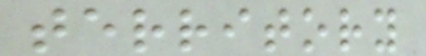territory
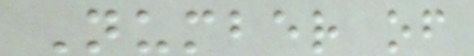Number of
